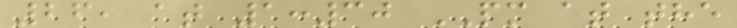26, at 1:30 PM at the
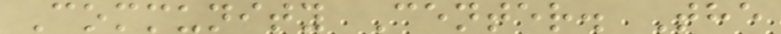Community Center. The
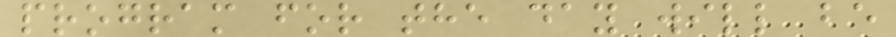program for the day will be
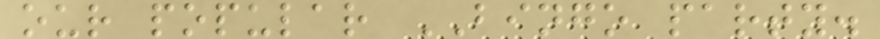our popular BINGO party.
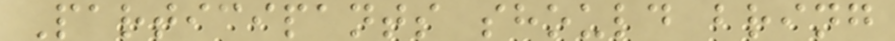Participants should bring
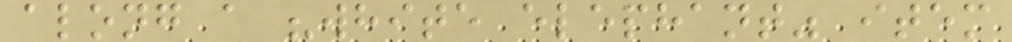along a "white elephant" item
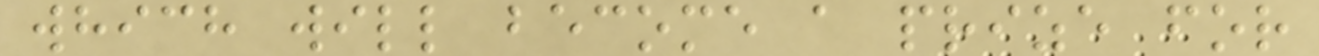which will become a prize for
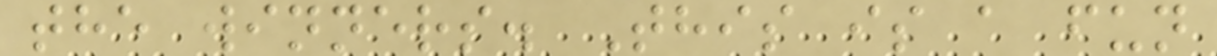the winners. This is a fun
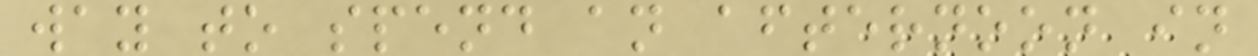way to spend an afternoon in
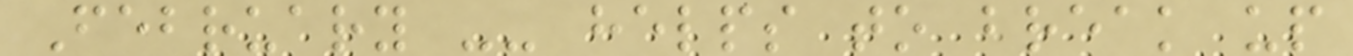February -- helps to break up
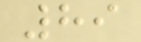89
